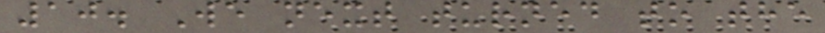10. We next turned to the
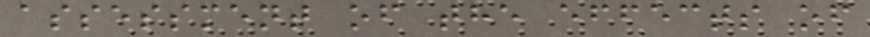assessment of the effects of
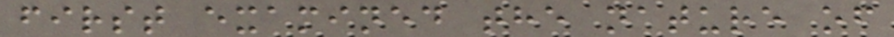first examined the nature of
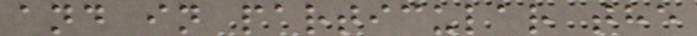and in particular the
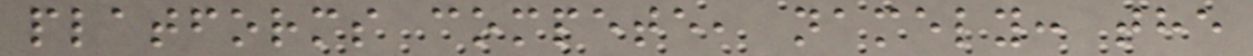platforms compete, namely: the
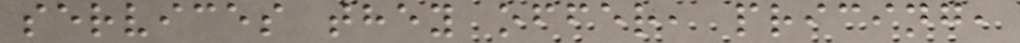services they offer, pricing,
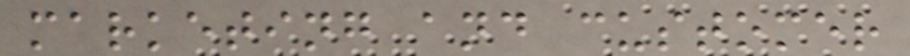marketing and customer
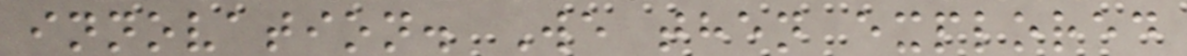innovation. We then explored
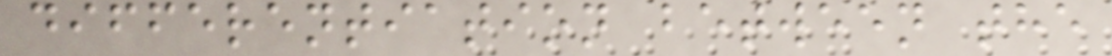differentiation between the
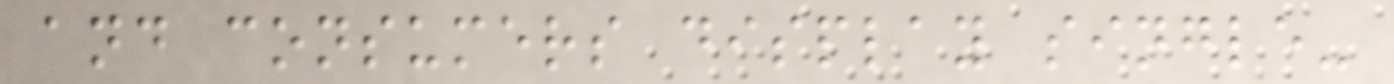and consumers display single-
